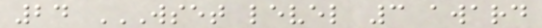24 WSET LEVEL 3 AWARD
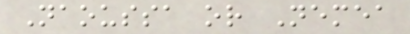Naoussa or Nemea
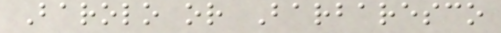Barolo or Barbaresco
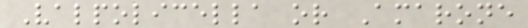Valpolicella or Amarone
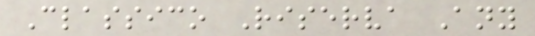Classico Riserva Any
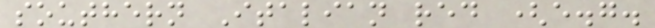southern Italian red (e.g.
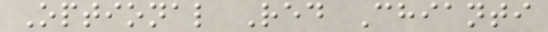Optional Red Chianti
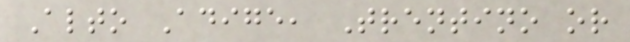Alto Adige, Trentino or
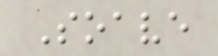Soave
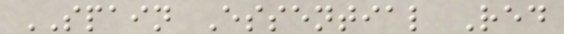SPAIN Essential Red
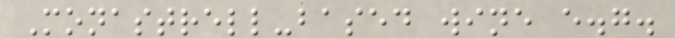Monastrell-based wine e.g.
